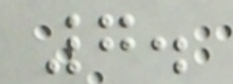7.
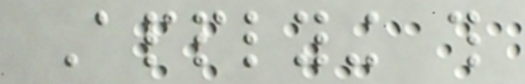Applying this
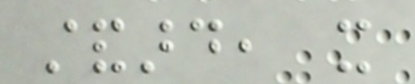standard, it
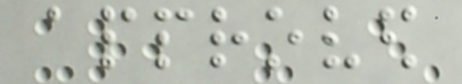approved
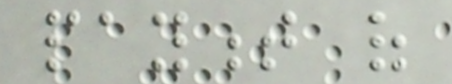payment of
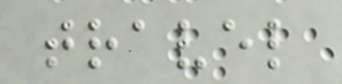travel
